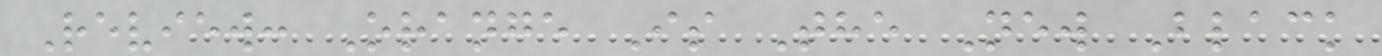Review: Orange Is The New Black
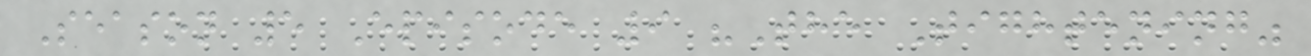Season 5 Episode 9 "The Tightening"
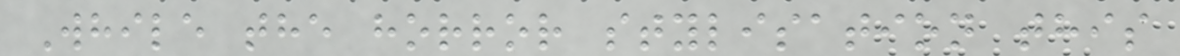While the horror stylisation this
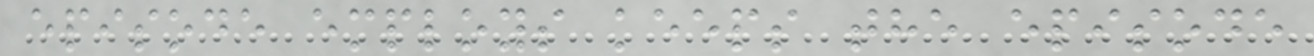episode employs keeps the episode
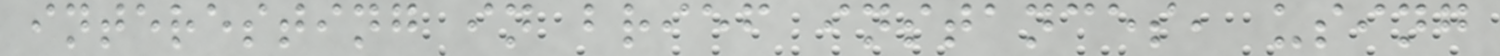interesting in brief instances, using
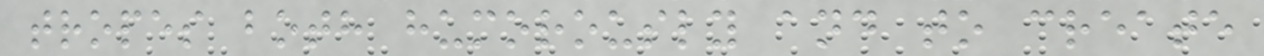tropes both humorously and to create
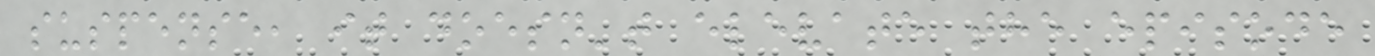suspense, it doesn't elevate the episode
